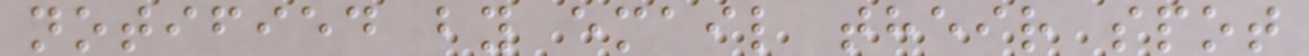notified by email their spot
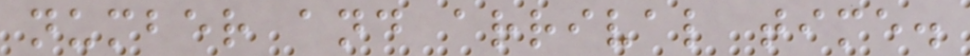number and arrival time.
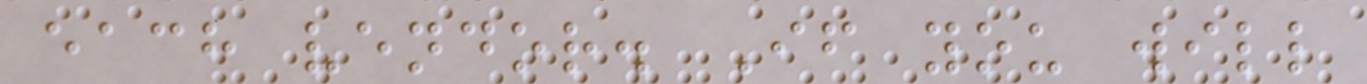each vendor. If you will
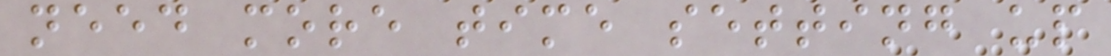need more time setting up
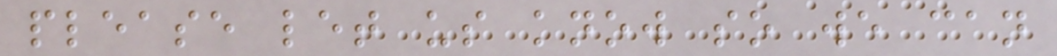please let us know so we can
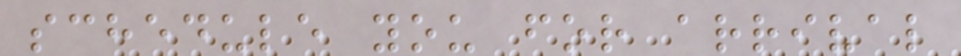schedule you for arrival
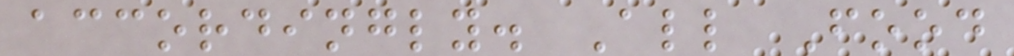accordingly. All Food
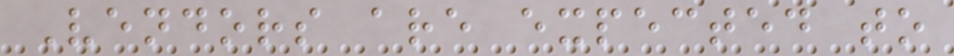Vendors are expected to
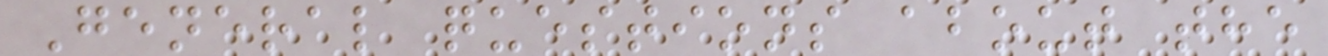General questions about the
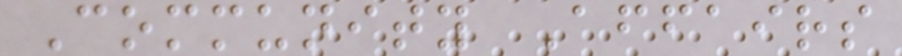Community Affairs
